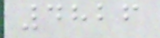4826
